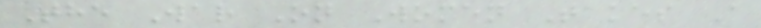The War On Women Takes A
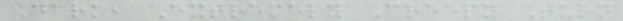Dark, Extremely Creepy Turn
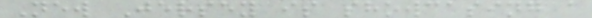New Jersey is showcasing a
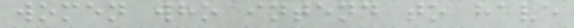women who intend to have
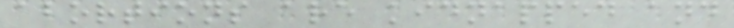abortions are kidnapped and
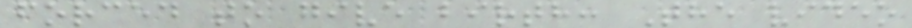forced to give birth: The video
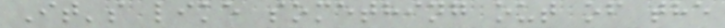It's like something out of the
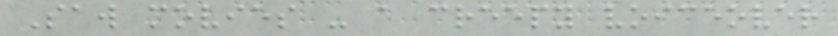Saw movies - a creepy voiceover
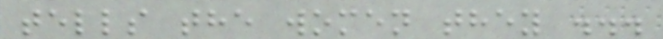tells the women they ...
